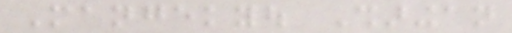Mangekyou Sharingan
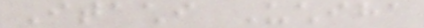Itachi Uchiha
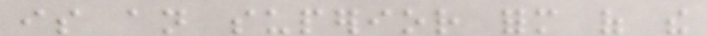is an superior form of the
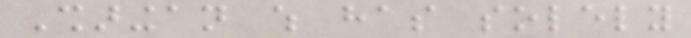Sharingan which has solely
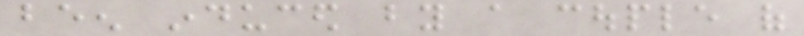been induced by a couple of
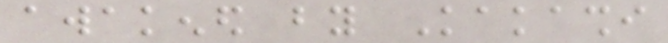awakened by Kakashi
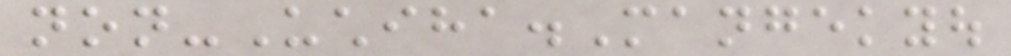non-Uchiha.Mangekyou
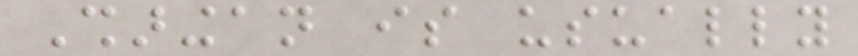Sharingan is usually
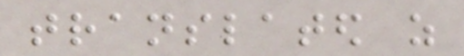translated as
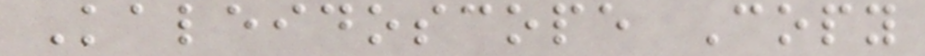Kaleidoscope Copy
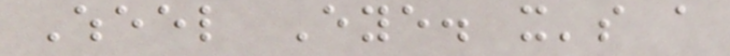Wheel Eye. it's a
